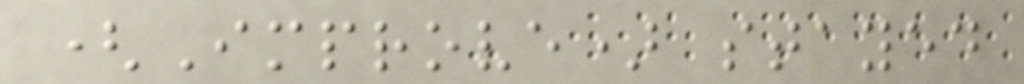(Improve) stayed
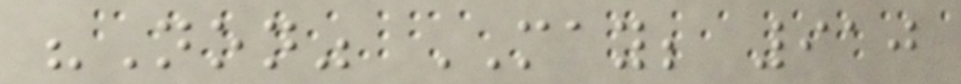"Non" MAY; 910
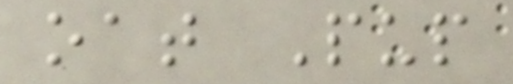oat Pup
